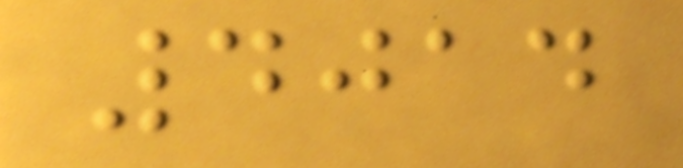4014
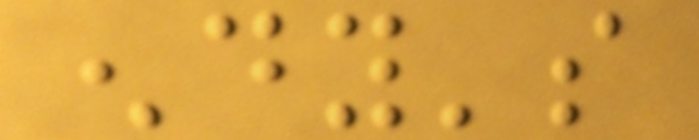endy's
